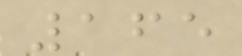165
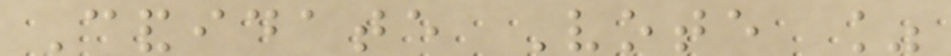Candidate Vote %
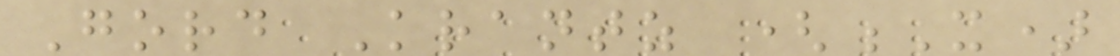Gord Krantz (X)
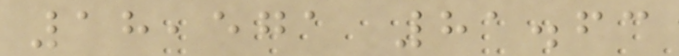18,571 81.63
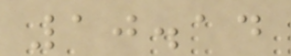10.14
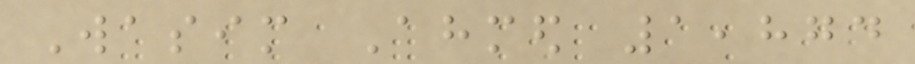Wasim Ahmed 1,874
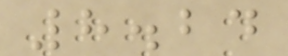8.24
